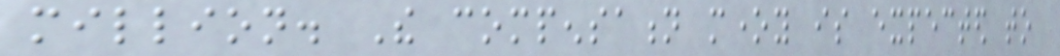million. The compensation money is expected to
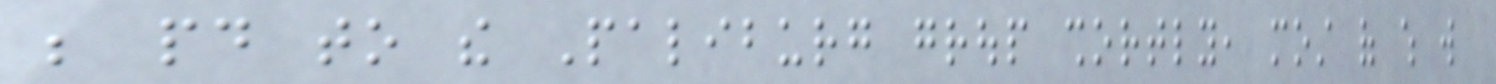be paid to the Paliburg group shortly, most of which will
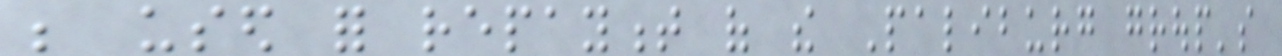be used for repayment of the Paliburg group's
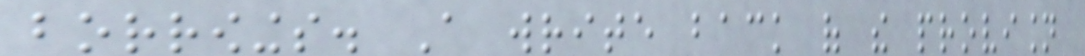borrowings. A write back of the provision
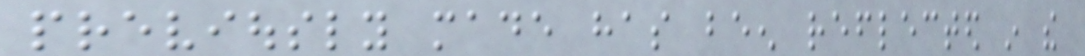previously made has been reflected in the
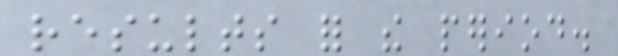results for the period.
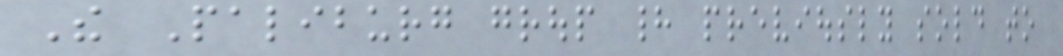The Paliburg group had previously sold to
